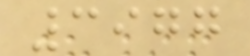3977
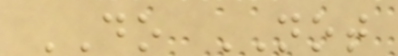DO NOT
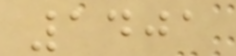1401
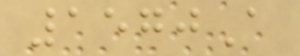1570A
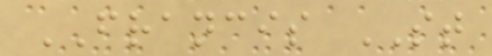FRANCIS ST
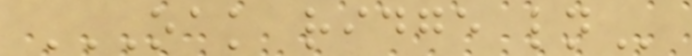OAK RIDGE LN
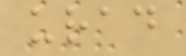urad
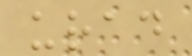urad
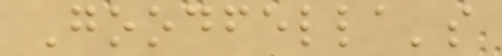Goodfella's
